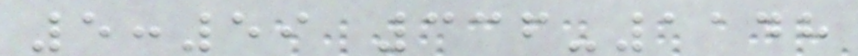5:59 336-1148
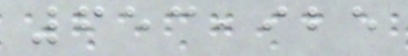653,925
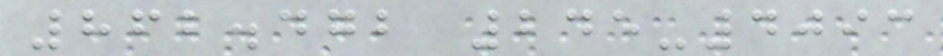862.472 245-4093
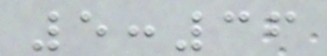5:36
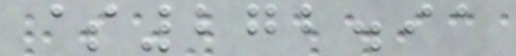$272.91
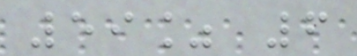59% 6
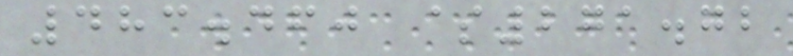483.460 $271.72
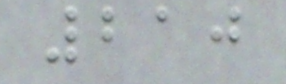210
